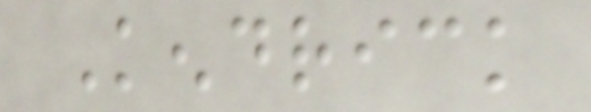Kendrick
